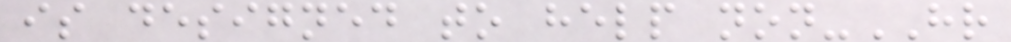is designed to help non-HR
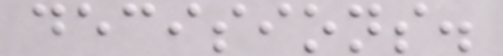decisions.
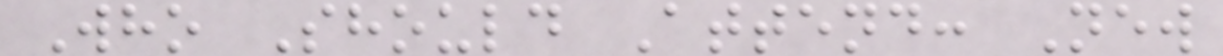Who Should Attend: New
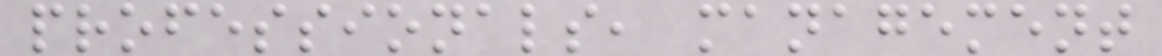professionals, management
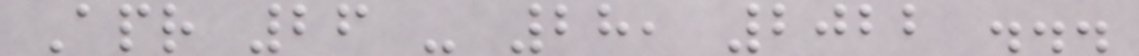Apr 26 - 28, 2022 ...
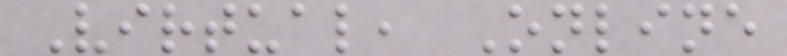Virtual, Online
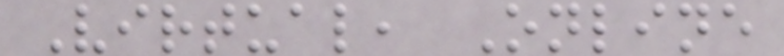Virtual, Online
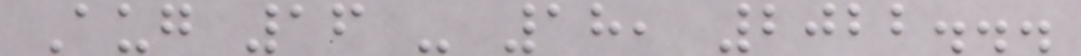Aug 16 - 18, 2022...
